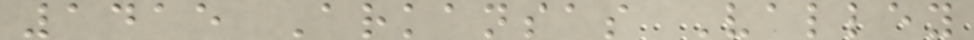1415 Arkansas Valley
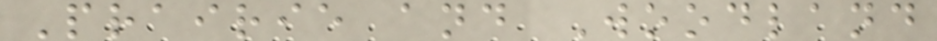Prairie and Woodland
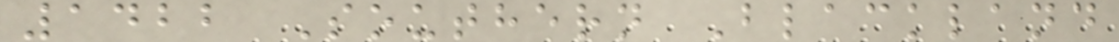1422 Southern Blackland
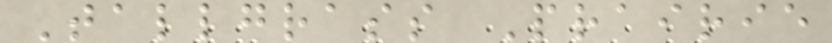Tallgrass Prairie
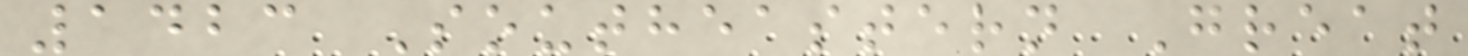1423 Southeastern Great
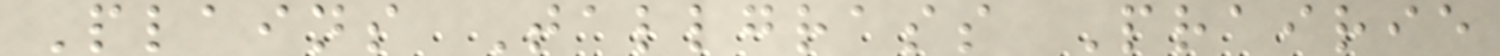Plains Tallgrass Prairie
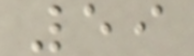59
